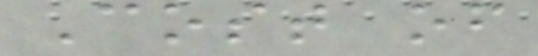Cost of
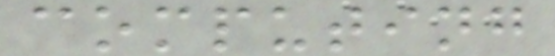computing
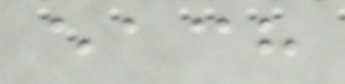each
